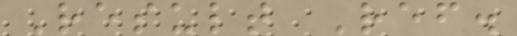Result Ref.
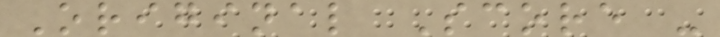Original Score -
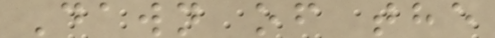Dawn of the
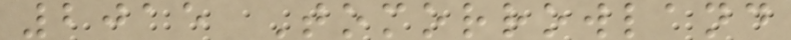2015 Tomorrowland
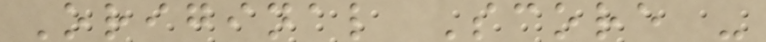Original Score -
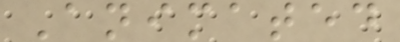Animated
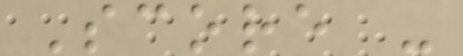Score -
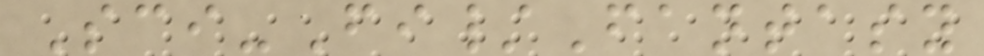Sci-Fi/Fantasy
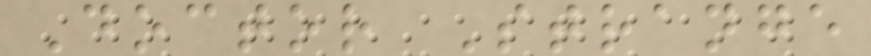Doctor Strange
